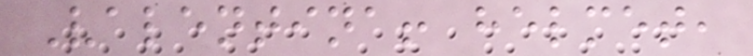Valentina! helmet,
